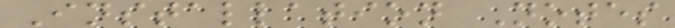Installation Notes
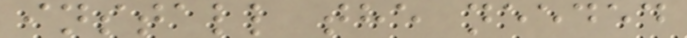install the needed
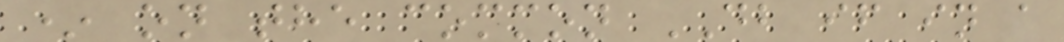* on the common DB if in a
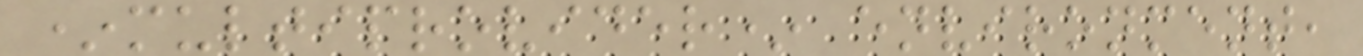*multiprovider* environment,
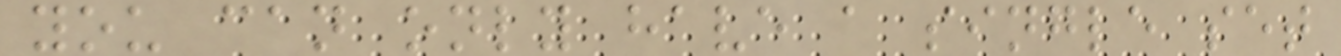you can only have a single set
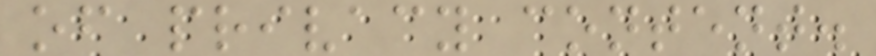of privacy content.
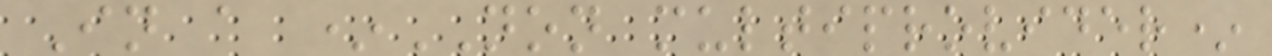In a *NON multiprovider*
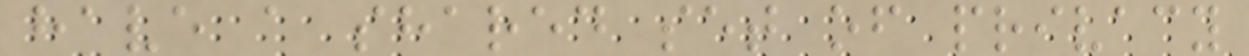have a shared set of privacy
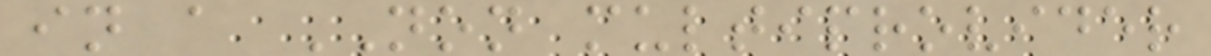in a NON multiprovider
